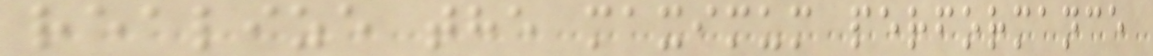realize the maximum performance
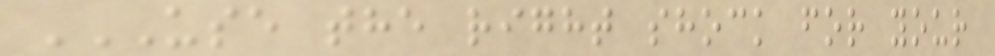USE THE RIGHT SHOCK FOR YOUR
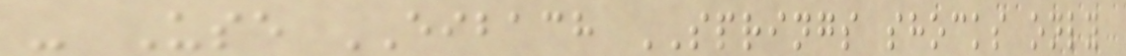- Use EIBACH SPRINGS shocks only
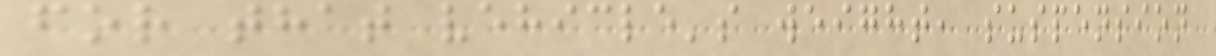for that vehicle's weight, suspension
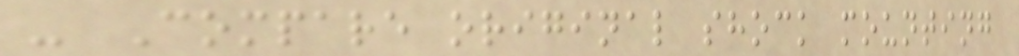- Compare original shock mounting
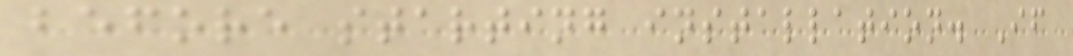before starting installation. If
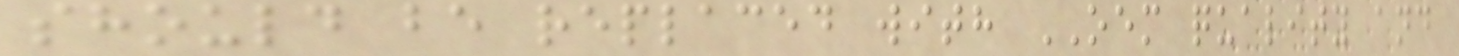should be replaced with OEM quality and
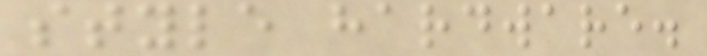style hardware.
